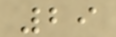29
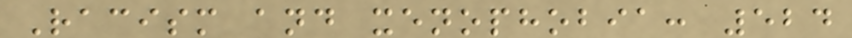Racism and xenophobia: 524
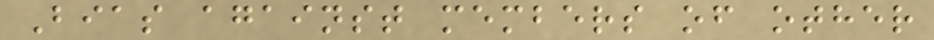Bias against members of other
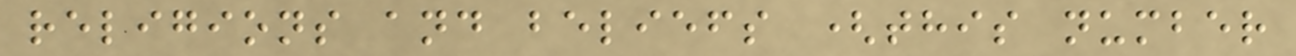religions and beliefs (this number
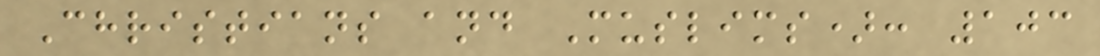Christians and Muslims): 103
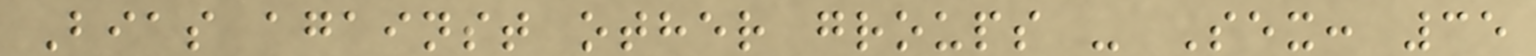Bias against other groups - Sex: 35
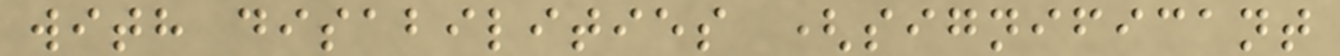with disabilities (significant
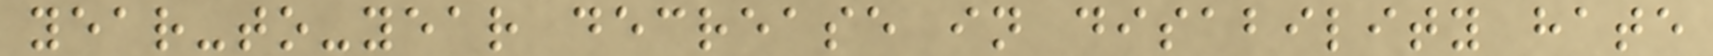year-to-year decrease in disability hate
